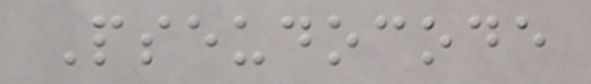Pseudocode
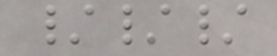///
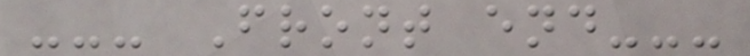--- Front end---
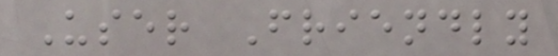User Friendly
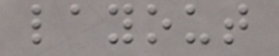layout
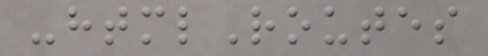-htmlRoutes
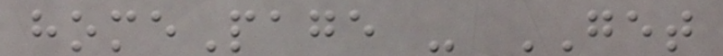homePage - GET
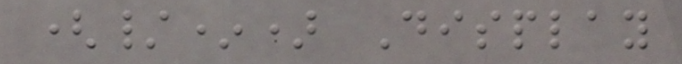(/*) Display
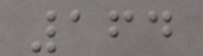164
